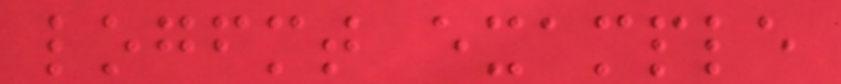logfmt example
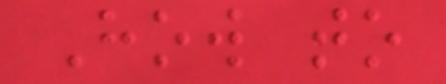How to
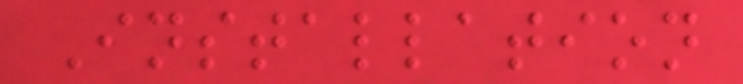Installation
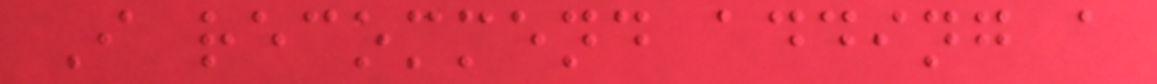I recommend adding a
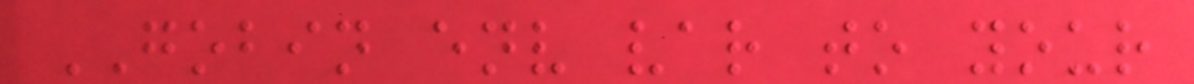GOBIN env var to your
